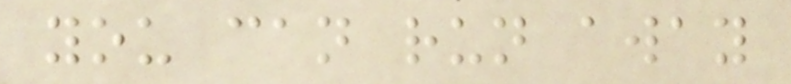you can run away
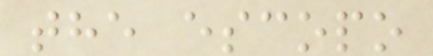the escopo
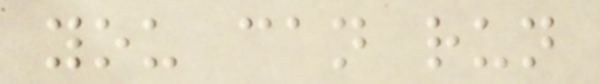you can run
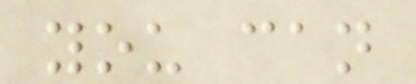you can
